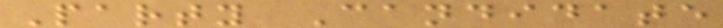Party Candidate
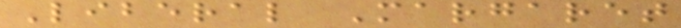Liberal Margaret
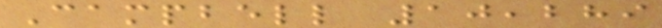Campbell 10,289
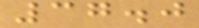37.0
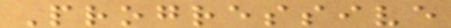Progressive
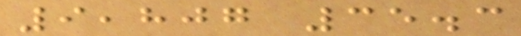9,807 35.3
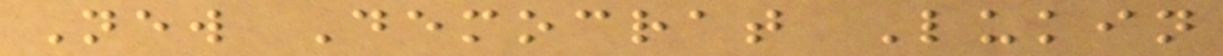New Democrat Lukin
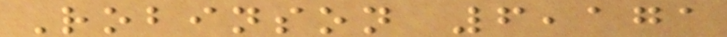Robinson 6,171
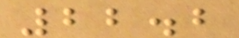22.2
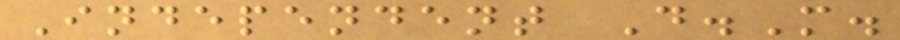Independent D.M.
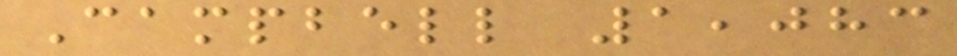Campbell 1,083
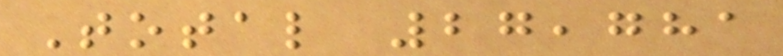Total 27,781
